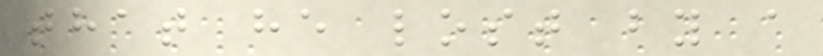that he lost by a
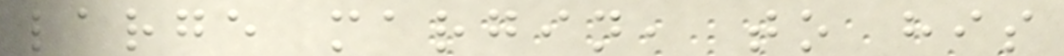large margin, to his
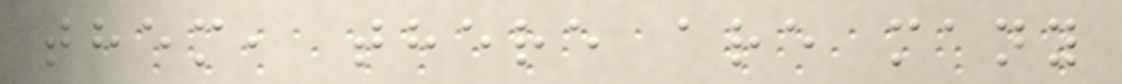them, there are many
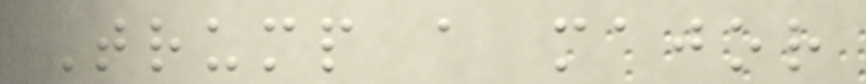Trump a major
